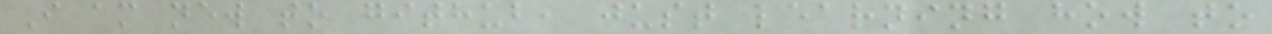I am new to github, just learning how to
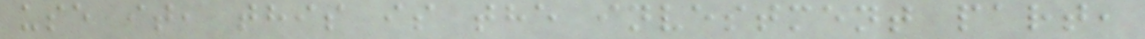use it, this is the investment part,
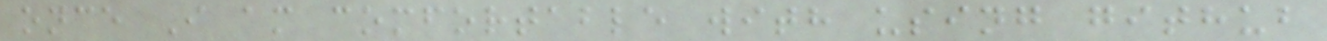once I am comfortable with using github
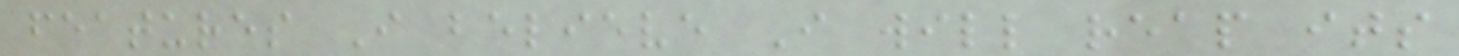features I believe I will reap its
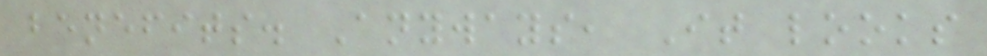benefits. Anyways, It looks
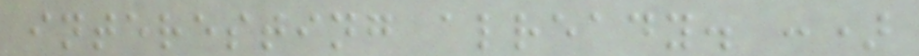interesting already. :)
